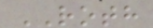ROTH
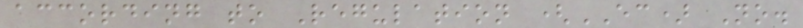according to Regulation (EC) No.
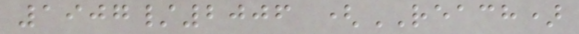1907/2006 (REACH)
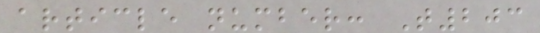article number: T203
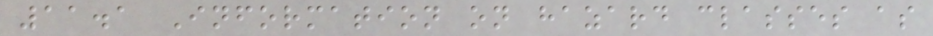11.1 Information on hazard classes as
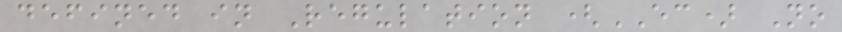defined in Regulation (EC) No
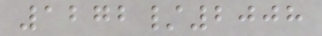1272/2008
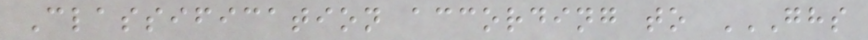Classification according to GHS
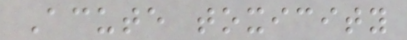Acute toxicity
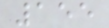155
